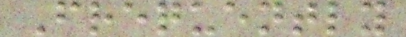Frequently
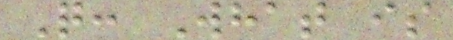Q: What is
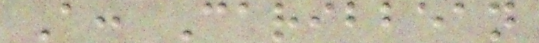A: Caribbean
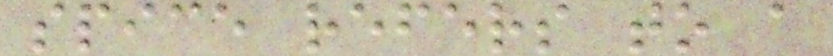spice refers to a
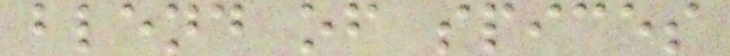blend of spices
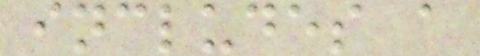includes a
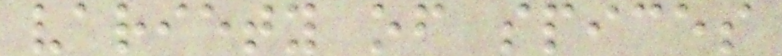variety of spices
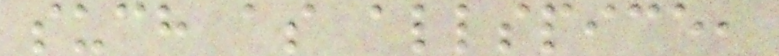such as allspice,
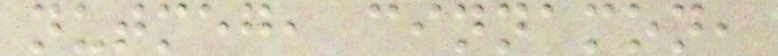nutmeg, cinnamon,
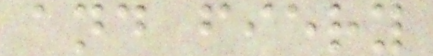and fiery
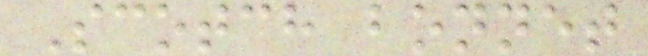Scotch bonnet
